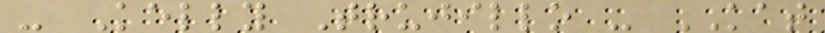- Kelly Trujillo - KAT
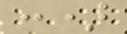:)
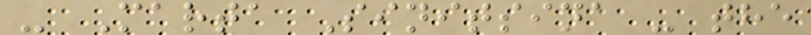- Marta Sinitsina - the
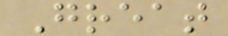Great
